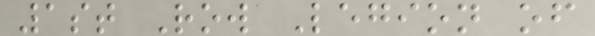1st Row Legion of
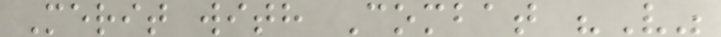Merit with Combat "V"
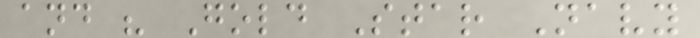and " Gold Star Navy
